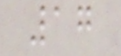17
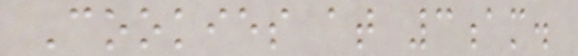Cookies at 3am.
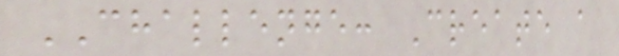CHALLENGE: Create a
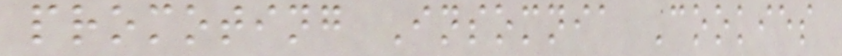promoting Insomnia Cookies
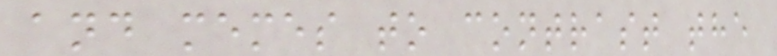and memes to contrast the
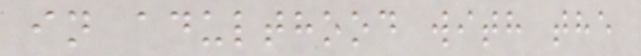in adulthood with the
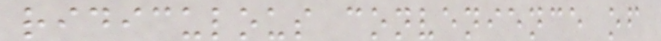ridiculous convenience of
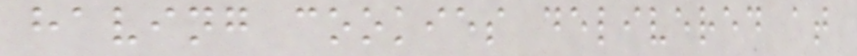having cookies delivered at
